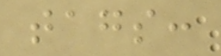tags:
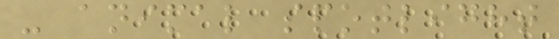- animal spotlight
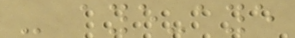- aye-aye
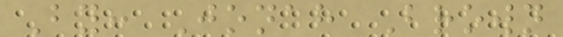By: Jonah Brown
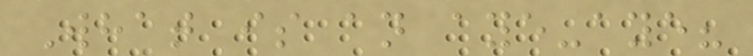What is an aye-aye?
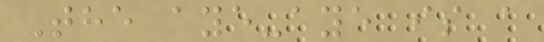The aye-aye is a
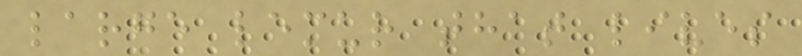large lemur that lives
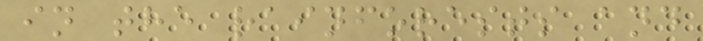in the rainforests and
